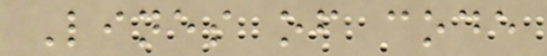Lines of code
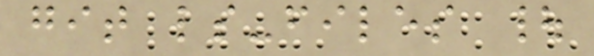git ls-files |
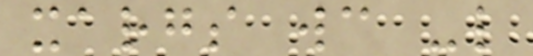xargs wc -l
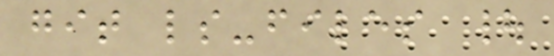git ls-files |
